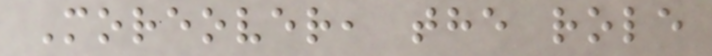Moreover, the role
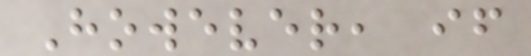However, if
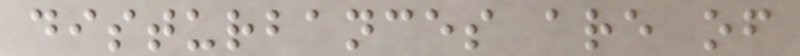disturbances are of
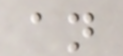an
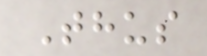Thus
